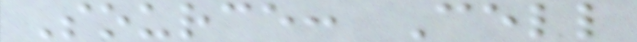Source: Cell
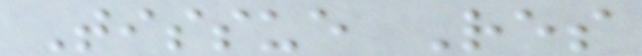Tissue Res
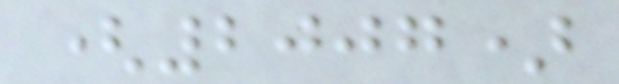(2007)
